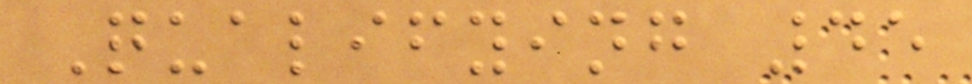Qualifying 45
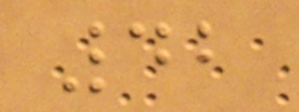42
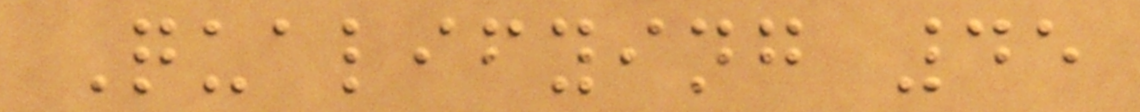Qualifying 45
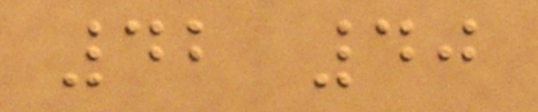42 40
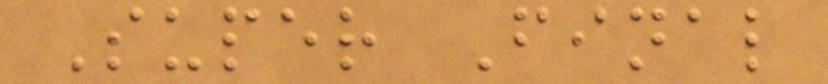Super Final
